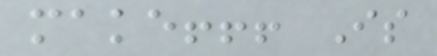make!!! Is
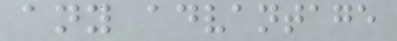any advantage
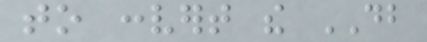to convert the DB
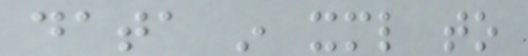data in xml to
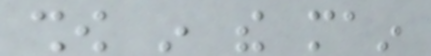show in the main
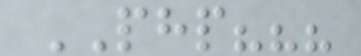PHP???
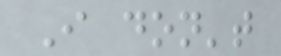I don't
